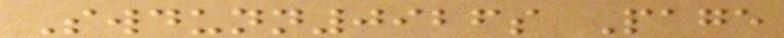Swdunn0926s Page
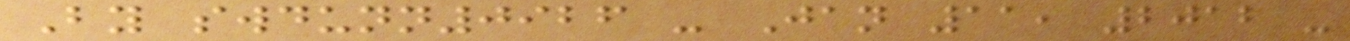By swdunn0926 - Jan 11, 2012 -
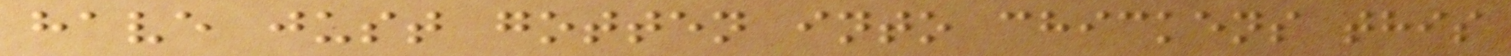have just gotten into chickens this
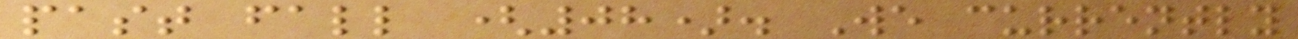past fall (08). We currently
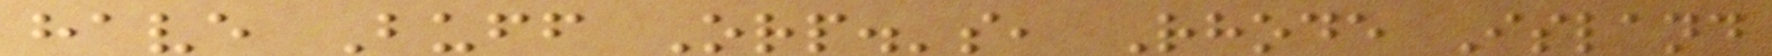have Buff Orp.'s, Rhode Island
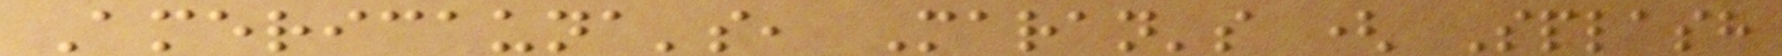Americauna's, Maran's ( Splash
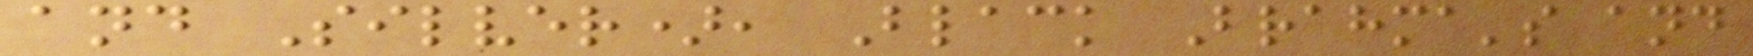and Silver), Black Brahma's and
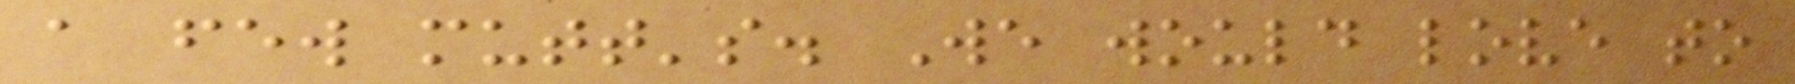a few mutt's. We would love to
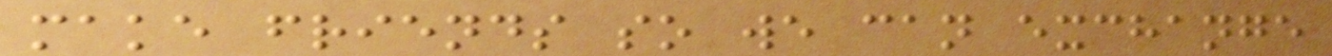make friends so we can exchange
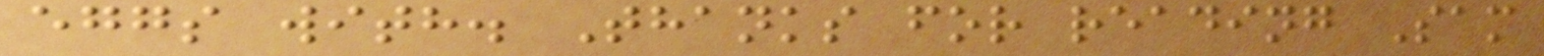eggs with. Thanks for reading Sam
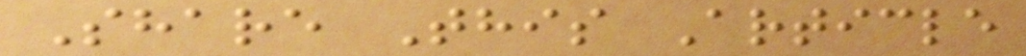Share This Article
